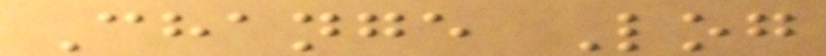Change Log
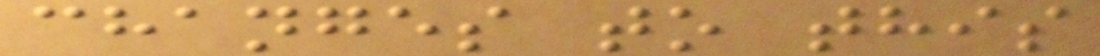changes to this
